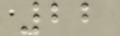22
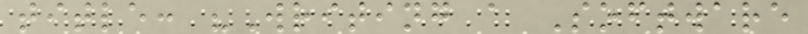title: "Writing a Software
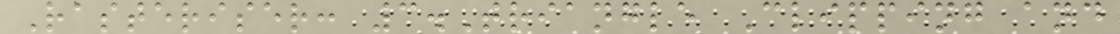Rasteriser: 3.Triangle Clipping and
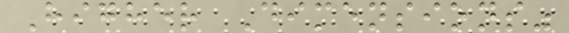Higher Dimensions"
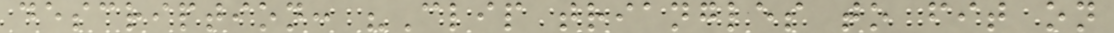description: "Clip triangles to fit on
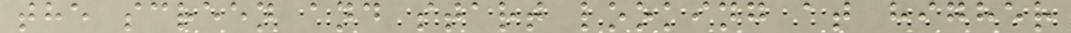the screen and start looking at higher
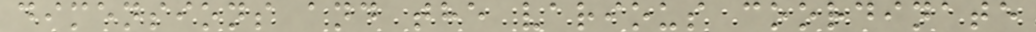dimensions and the various coordinate
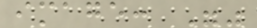image: ""
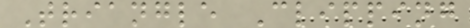Triangle Clipping
